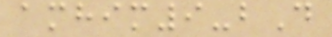amhim9-bD
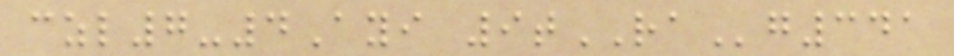czl7-4Ayi 9tRAg341
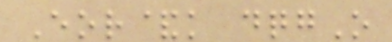Eor&k dqgO
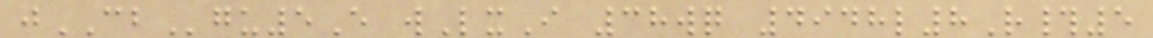jCBgu5E wLxI 38wq 4948l8R#5
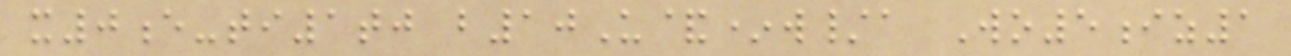x0e-ti1tj b10U&*w/a Wo5iz1
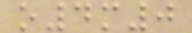o4m0
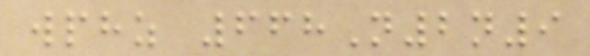wphz 668N2n9
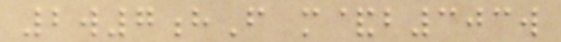2w7hF m&b303w
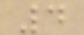4
